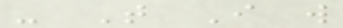- That I will
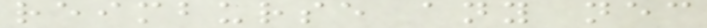reimburse any necessary
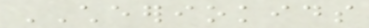CHEERIOKIDS
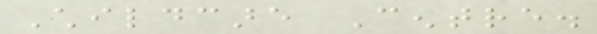Childcare Centre.
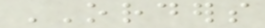ORDERS
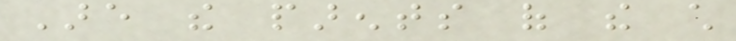Are the parents of the child
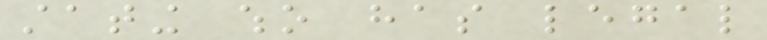stating who has legal
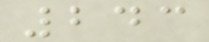243
